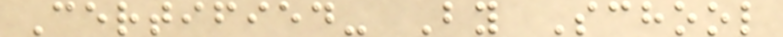Certified- By School
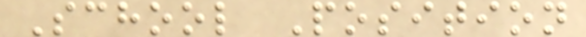School Position
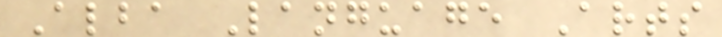Alba Language Arts
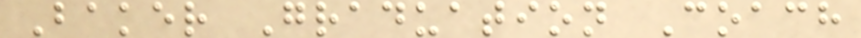Baker Graduation Coach
